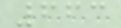663
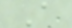A
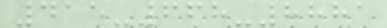415-668-8881
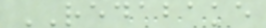REDABAKE
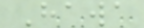Hawa
